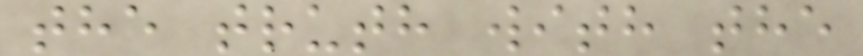the truth with the
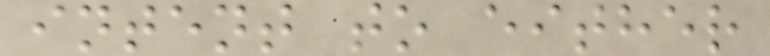intent to either
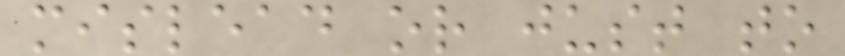mislead or just to
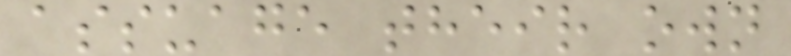assuage their own
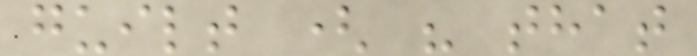guilt ( " that
